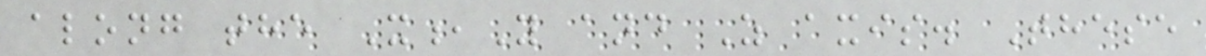along the X,Y and Z axis. These
